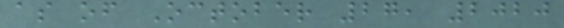as of October 27, 2020
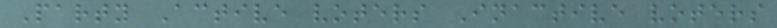Party Active voters Inactive voters
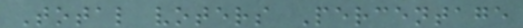Total voters Percentage
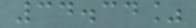34.34%
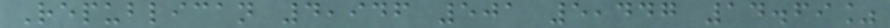Republican 4,946 501 5,447 14.69%
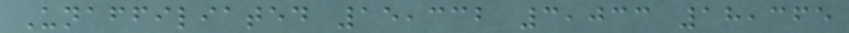Unaffiliated 15,332 3,033 18,365
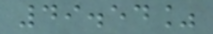49.54%
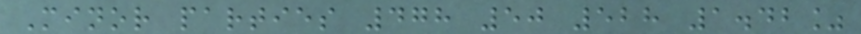Minor parties 478 50 528 1.42%
